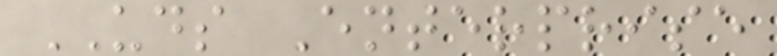UDS Enterprise
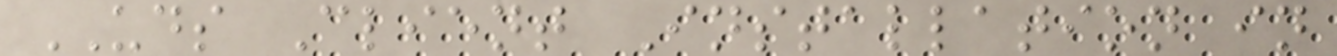UDS Client Installation in
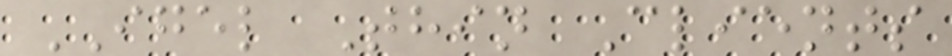IGEL Thin Clients
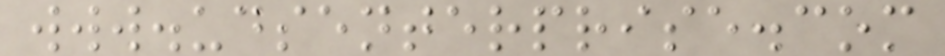www.udsenterprise.com
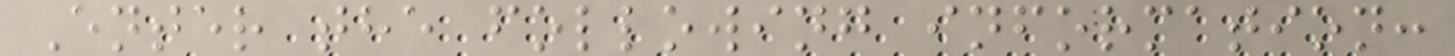Enter the following information:
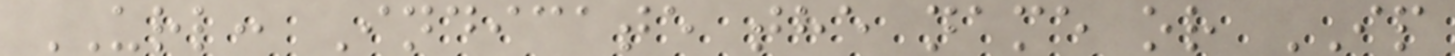URL: Indicate the name or IP
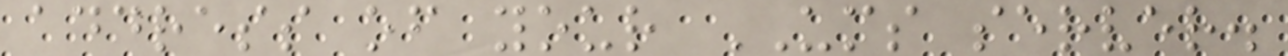address of your UMS server.
